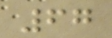67
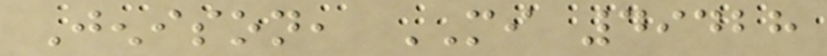Jenison, MI 49428
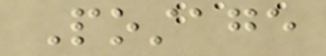Postage
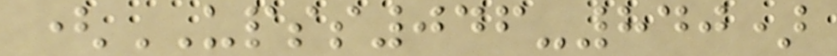(UPSS046-840)
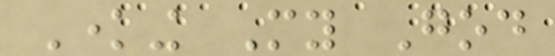Knowing My God
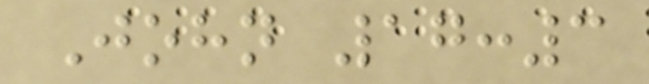John 17:3
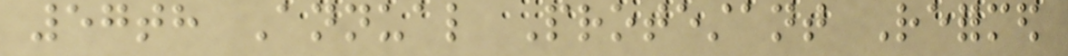57th Annual Protestant Reformed
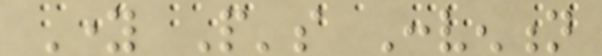Young People's Convention
